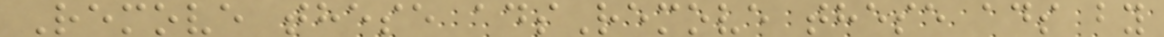Remove these adsRemove these ads by
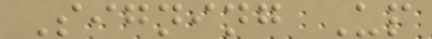Signing Up
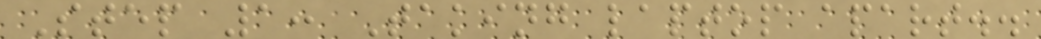Step 1: Taking laptop apart..
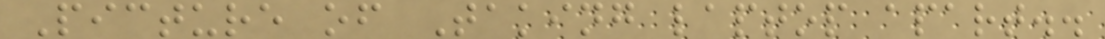Picture of Taking laptop apart..
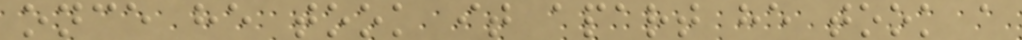once he took it apart he took a
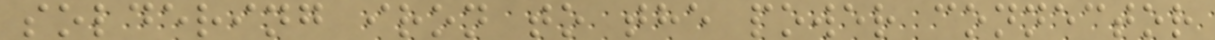soldering iron to the power connector
